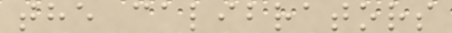the calibrators
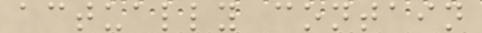actually contain
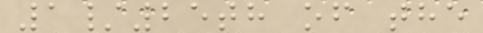1/25th of the
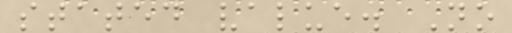stated value. No
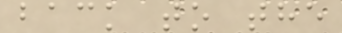back to the
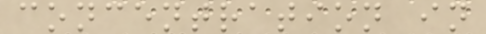concentration in
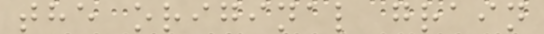the original grain
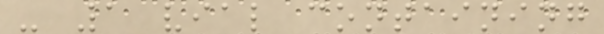- 1 vial containing
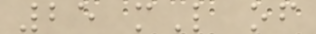25 mL of
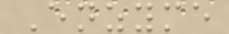Enzyme
